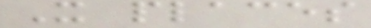It places
